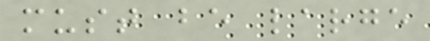must be large
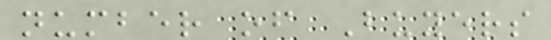number of Buyers
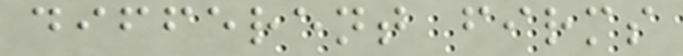different firms
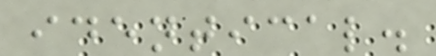identical.
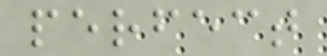perfect
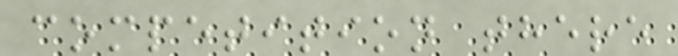competition there
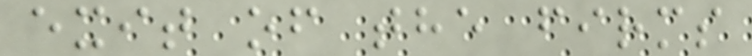exit of the firms
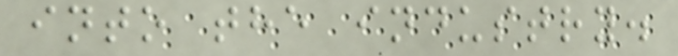into the industry.
